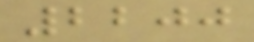2200
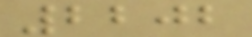2202
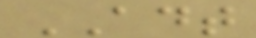ADT
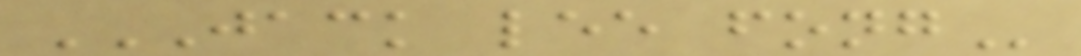JACK LEE FONG
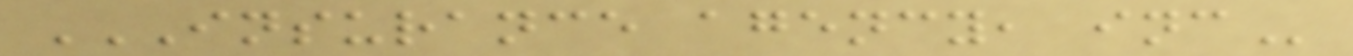INSURANCE AGENCY, INC
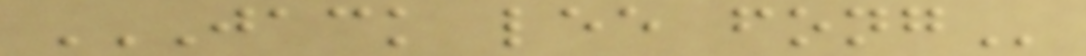JACK LEE FONG
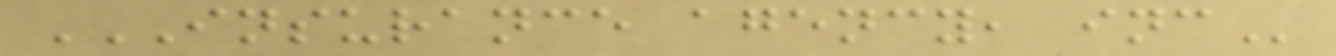INSURANCE AGENCY, INC
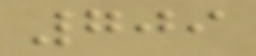709
